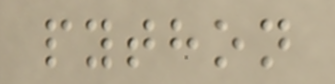python
